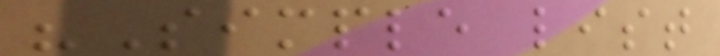"Simple list
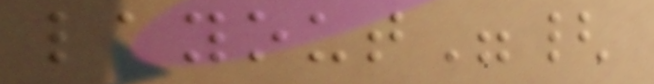layout"{
